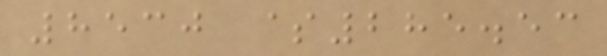8530 $285.53
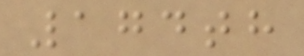174th
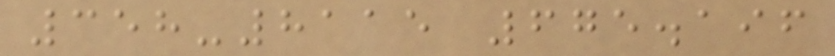358-8115 675.196
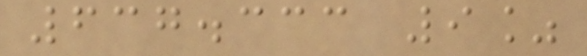637.333 9%
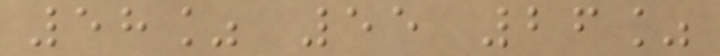58% 55 26%
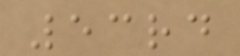53rd
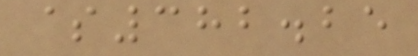$382.25
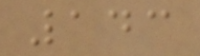143
